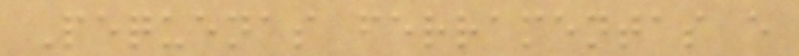Pequenas ferramentas e
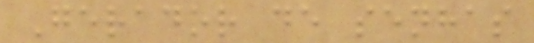Gerador de senhas
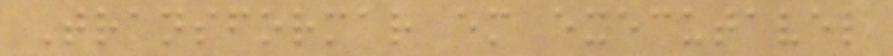Transformar em executavel
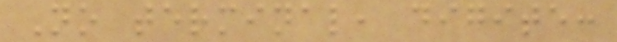No terminal, digite:
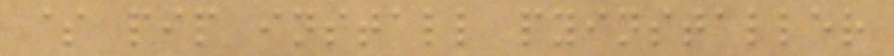$ pip install pyinstaller
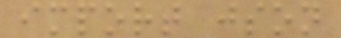import json
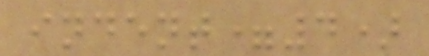indent=4)
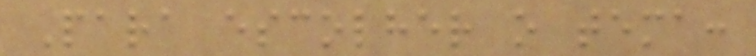Para escolher o tema:
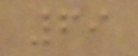69
